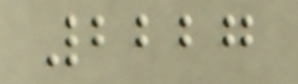2227
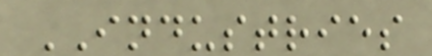INDUSTRIES
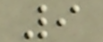9
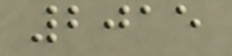2015
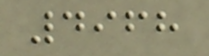4968
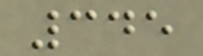345
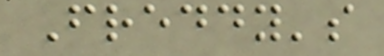Freddy's
